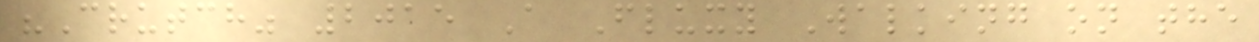"Crutch" 2015 A Fluxy Walking on the
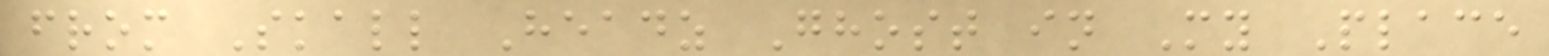from Skall Headz Ghost in My Place
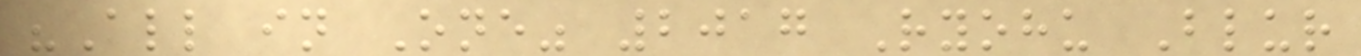"All in One" 2017 Ryohu Blur
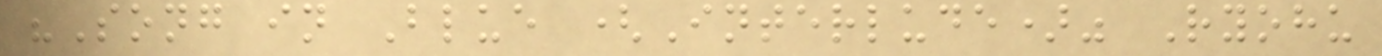"Song in Blue (Interlude)" Ryohu
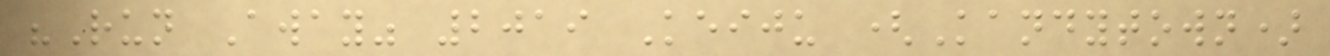"Run Away" 2019 Keiju (Kandytown)
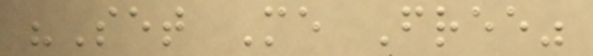"Set Me Free"
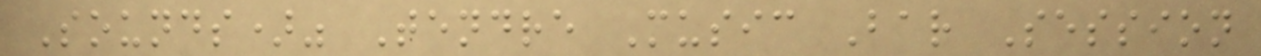Sounds)" Tendre Music Bar Session
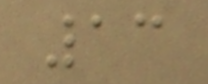13
